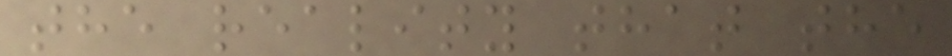the reality that the
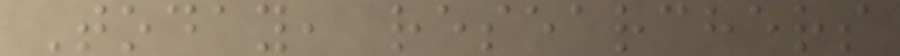Today, researchers
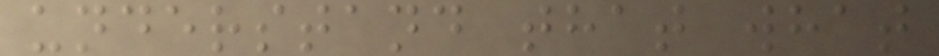understand that what
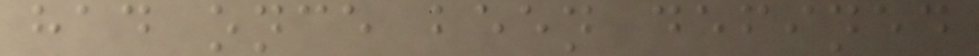had once been defined
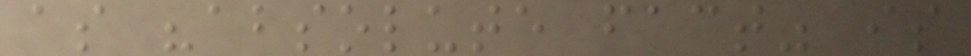as "absolute fact" is
